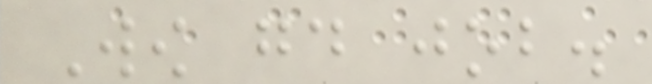Wow good job.
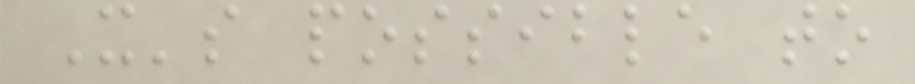It's possible to
